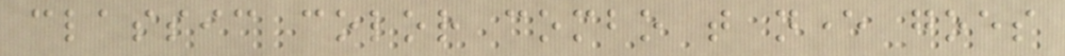classic color combo that never goes
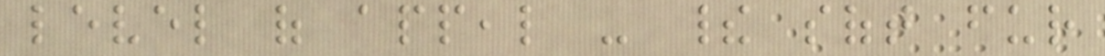level of appeal - their soft fur
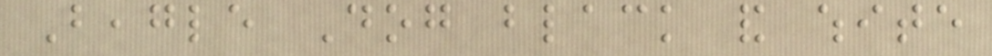Beagle Dog black and white
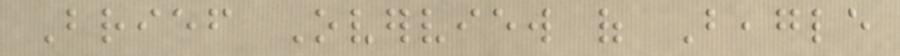Brief Overview of Beagle
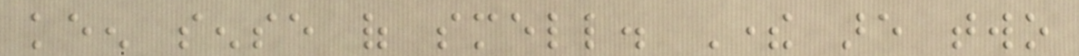keen sense of smell. There are two
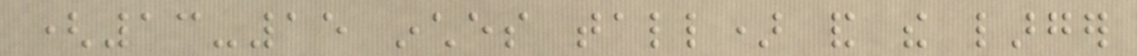(13-15 inches tall) and the larger
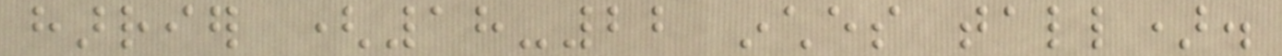harrier (18-22 inches tall).
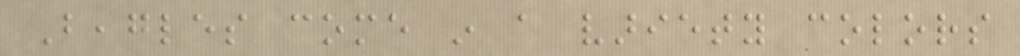Beagles come in a variety colors
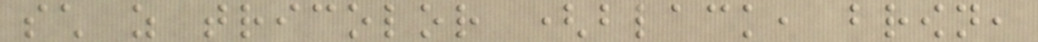such as tricolor (black, brown,
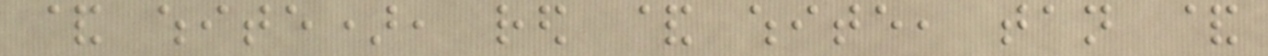& white), red & white, tan &
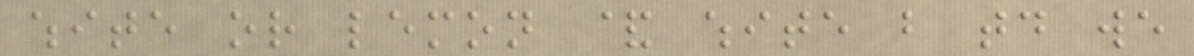white or lemon & white but today we
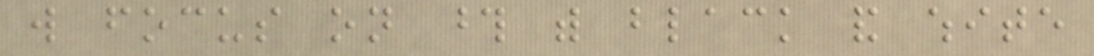will focus on those with black and white
